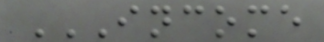INCOME
